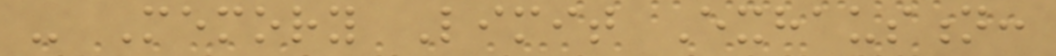- Memory Limit Exhaustion:
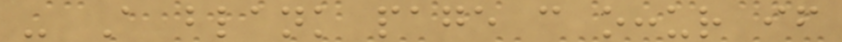- A blank page can occur if
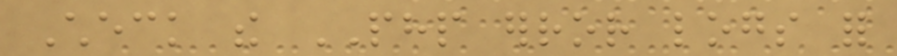Check the PHP error logs for
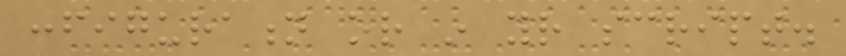configuration or in your script.
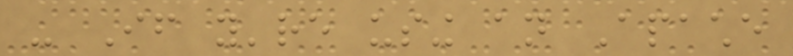- If you're using an Apache
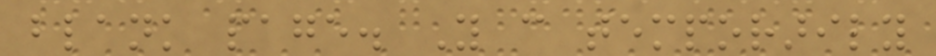blank page. You can temporarily
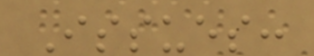Issues:
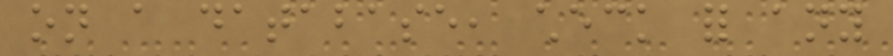on a database, check for any
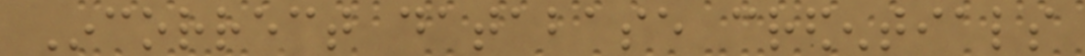Incorrect database credentials
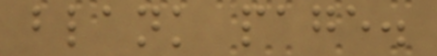blank page.
